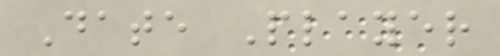Date Player
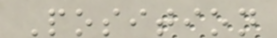Position
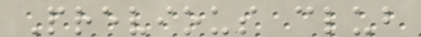Previous club
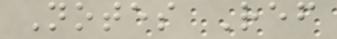Notes Ref
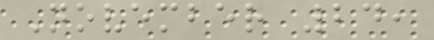November 24,
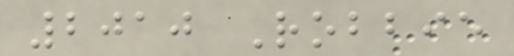2010 Robbie
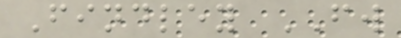Findley FW
